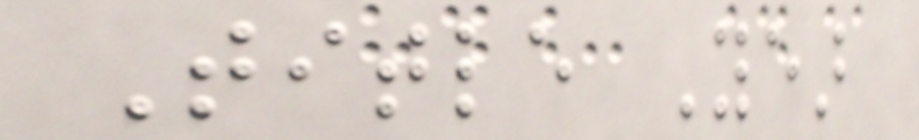Title Year
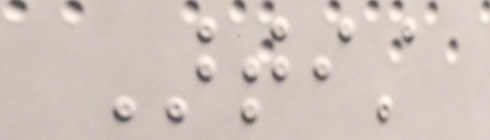Artist
